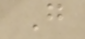G
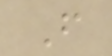F
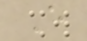E
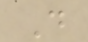D
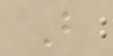B
